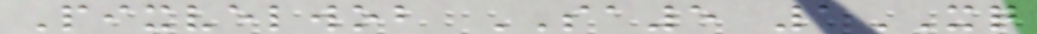Pixvelwob SA5 1XQ
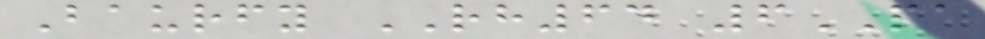Baurfy RH64 6PA
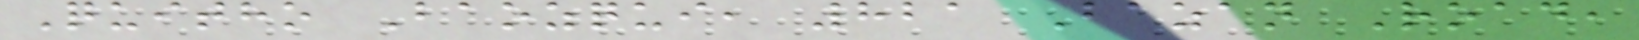Quitho Baozqui, 821 Bazan Road,
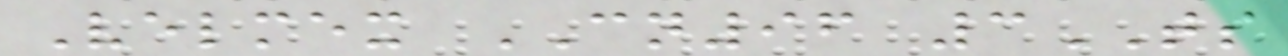Velmex CN96 3TS
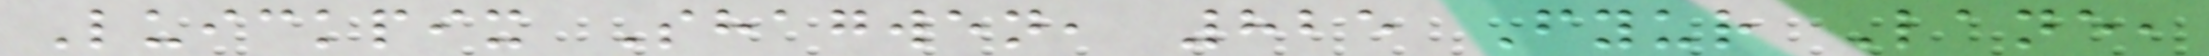Luickpix Shagwen, 825 Fyur Lane,
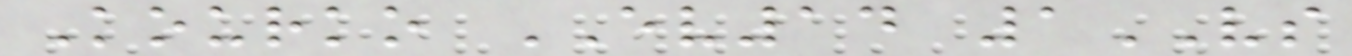Kourko EV14 1VS
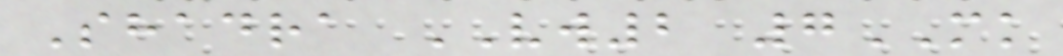Shadra VW2 7MK
